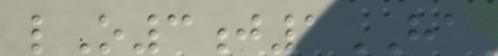lO3j1HA
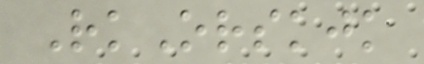RkOrskjk
